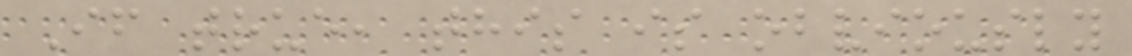If true, this is obviously
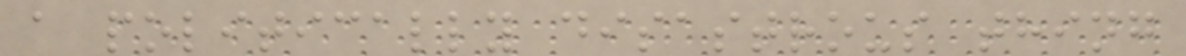a politically disastrous thing
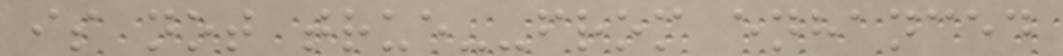is not true--from enhanced
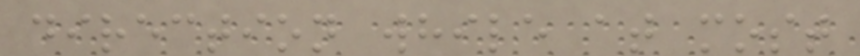direction while at most
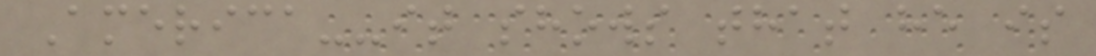America--it shows that he is
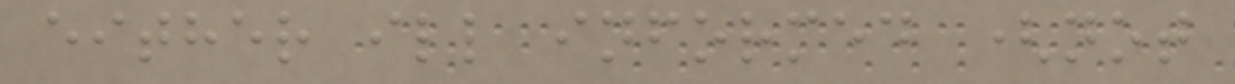either ill informed (not
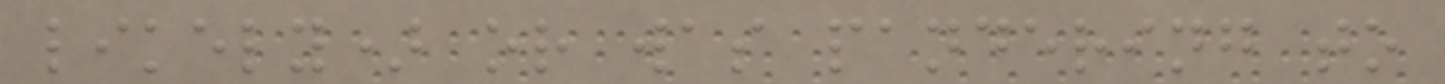likely) or was pandering to
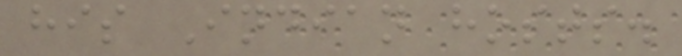his Indian hosts.
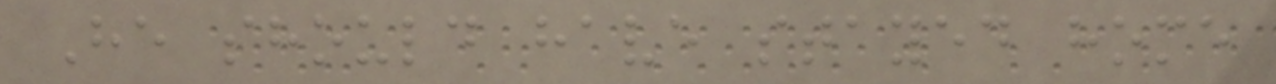He should have stayed home
